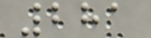281
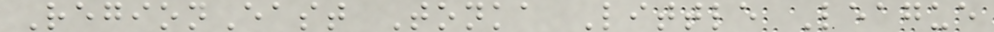RegionEast Tonka Little League
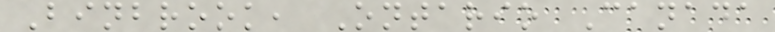Binbrook, Ontario Canada
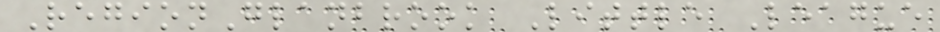RegionGlanbrook Little League
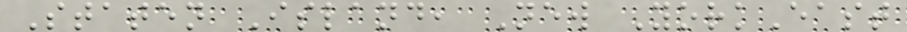Staten Island, New YorkEast
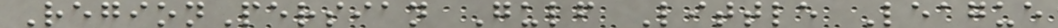RegionPersian Gulf Little League
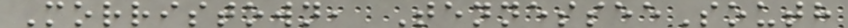Morristown, TennesseeSouth
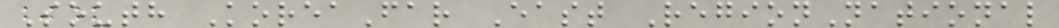South KoreaFar East RegionNational
